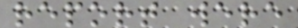report were
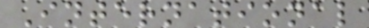International
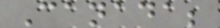Canada;
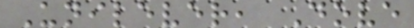Unilever, Dove
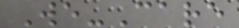We-Care
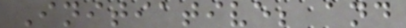Initiative; and
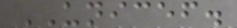UNICEF.
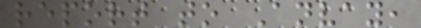report to Anvay,
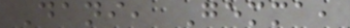Dani, Gemma,
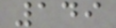149
